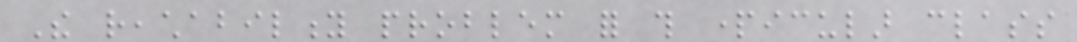The reachability problem for this particular class
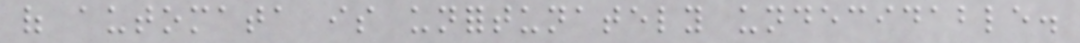of automata is unfortunately undecidable.
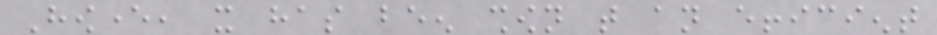However, it has been shown that an efficient
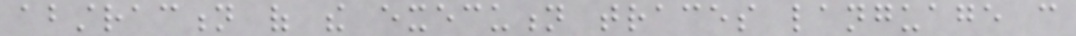abstraction of the execution traces language can
